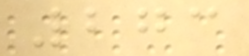273
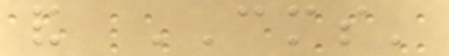and CMS'
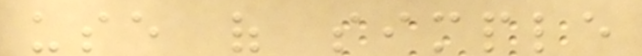use of simple
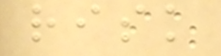risk
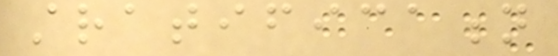stratification
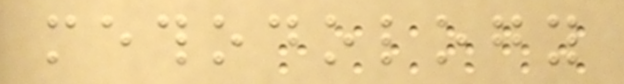methodology
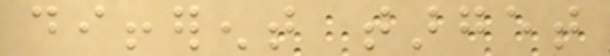different target
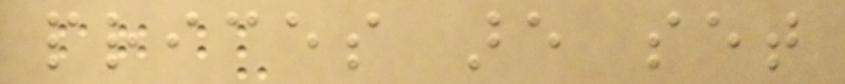prices are set
